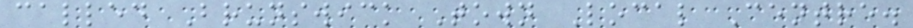called Brunswick Town Local Centre.
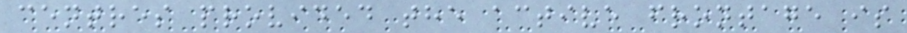centres provided the active frontage is
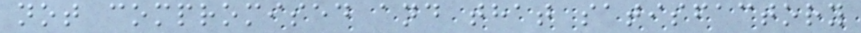not compromised and that satisfactory
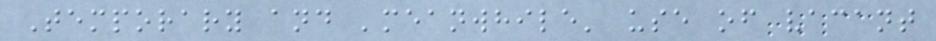Temporary and 'meanwhile' use of vacant
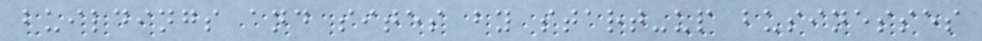buildings and sites by start-up businesses
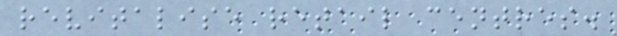revitalise retail centres.
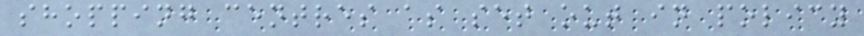shopping centres as set out in policy
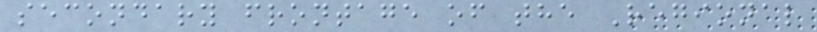secondary frontage of the Regional
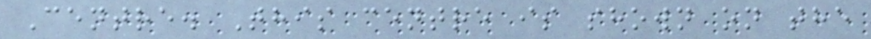Centre. This centre is shown on the
